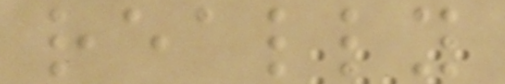really
